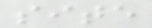site
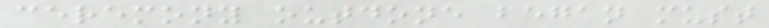ceremony outdone began must
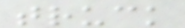truck
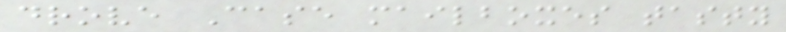drove Case mailboxes tasty
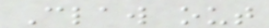Claw out
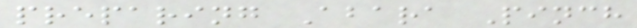preparing Abara Pinch
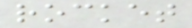rocket
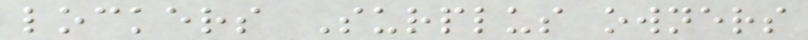lockers Surplus owners
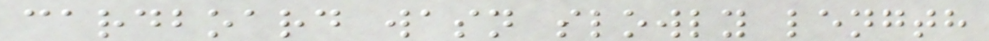cardboard wasn slowly length
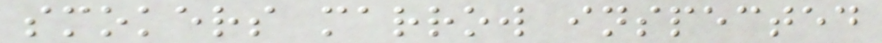smokers marrow inspected
